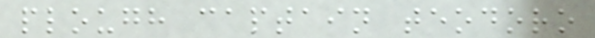plough captain teodoro
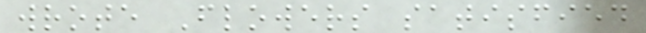wrote Flowers satisfied
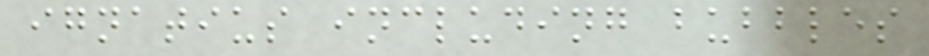ignatius including bubbles
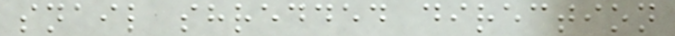snail shredded direction
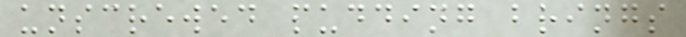unscrewed pudding brings
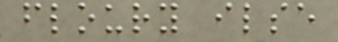floury ilse
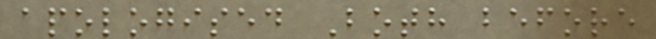apologised Both before
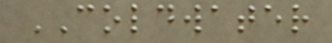COLDWATER
